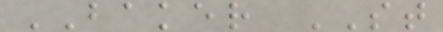BAKER ST
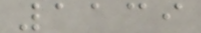1139
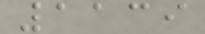1139
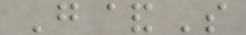G&S
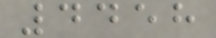4458
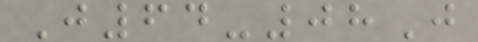J64-08J
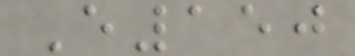E150
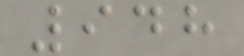948
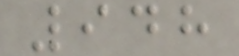948
